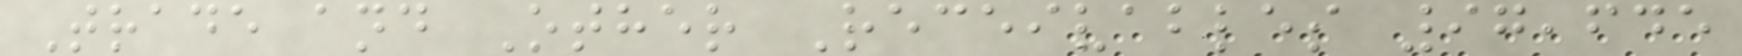Trade and Other Receivables 97,645
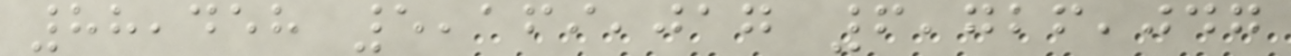88,458 5,169,017 6,726,047
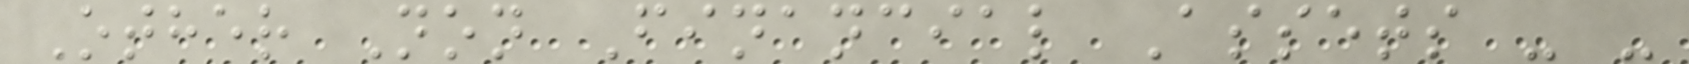Other Non Financial Assets - -
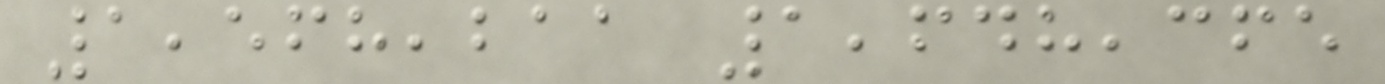1,568,211 1,648,365
